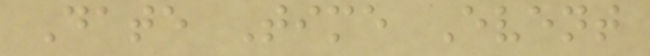Date Time Event
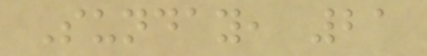Sunday, 21
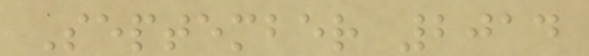September 2014
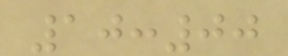10:00
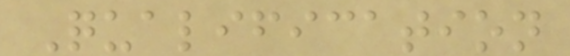Qualification
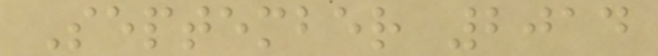September 2014
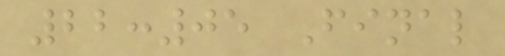22:05 Final
